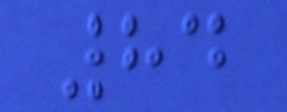84
